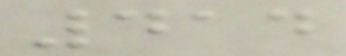414
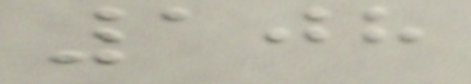108
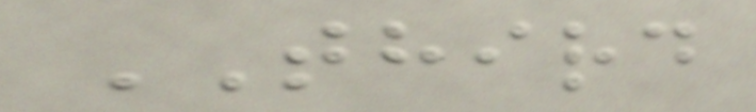THIRD
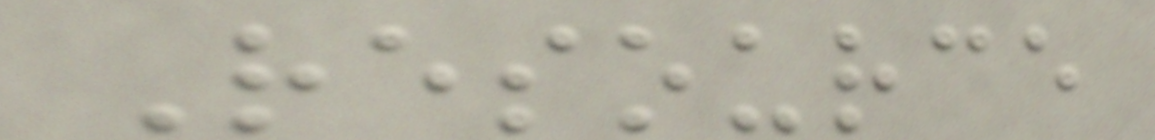Resource
